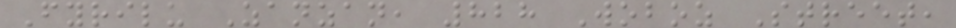Fyrilu Zanzan, 828 Woboz Street,
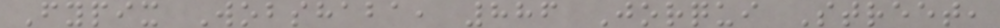Fypix Wobshaba, 886 Jorqui Street,
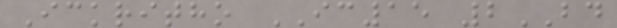Ickritho IC15 2BD
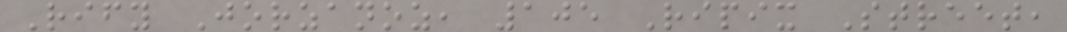Rify Jorzanoz, 105 Ripix Street,
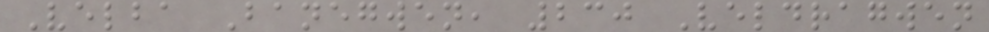Velba Banegwen, 230 Veldragwen
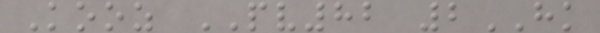Kooz PV82 2HK
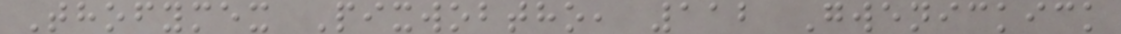Thofymex Pixwobtho, 112 Gwenickick
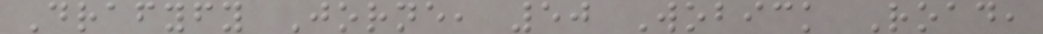Drafyfy Jorne, 50 Wobick Road,
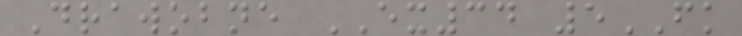Drawobne EX34 5FK
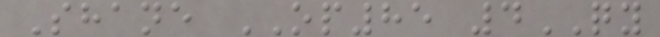Shane OP85 4QY
